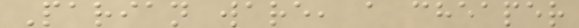Parian ware, a cheaper
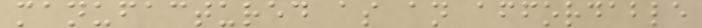manufactured as an affordable
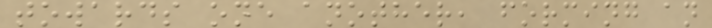towards one another, forming an
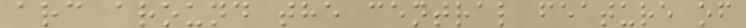arc around the central feature of
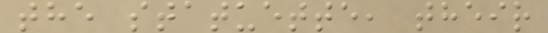the statuette, their
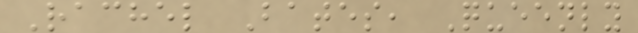Rachel Bates, Queenly
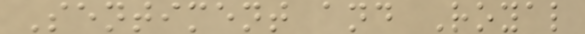Sentiment and Royal
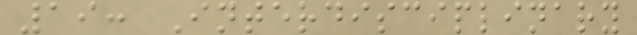19: Interdisciplinary
